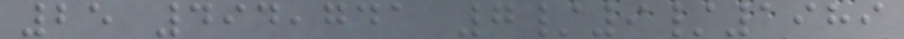25 494,741 7/9/1989
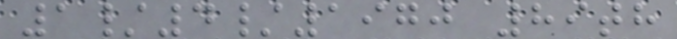1/4/1970 89th
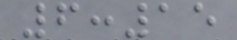6:15
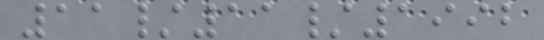11/11/1992
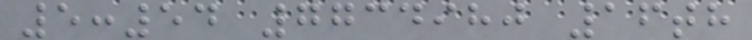5:54 7734980 16th
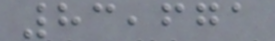83,671
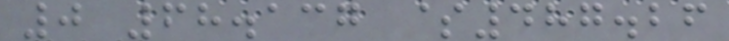0 68.137 $487.26
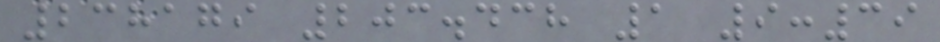238179 203.438 1 9:39
